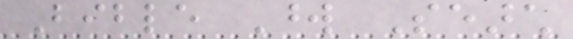Bible Word Search
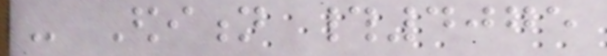- Edition #4075
